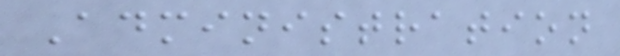Administration
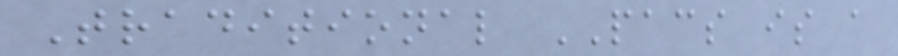Traditional PACS is a
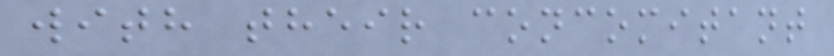with their concomitant
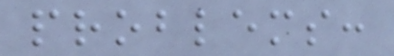problems:
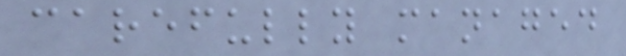carefully managed
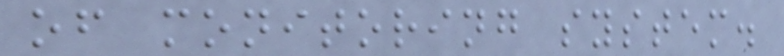of monitoring system.
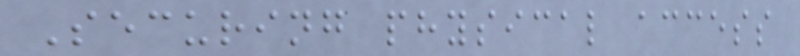Securing physical access
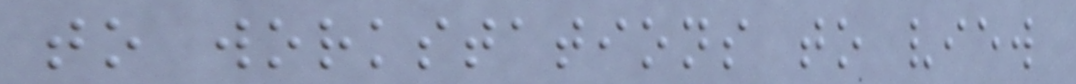to workstations to view
